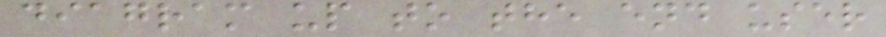diagram up to the end user
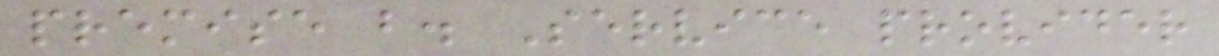premise b. Service provider
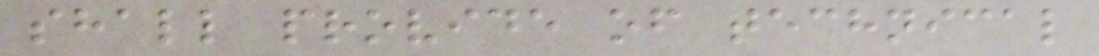shall provide of technical
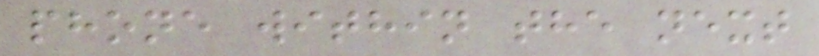phone within the next
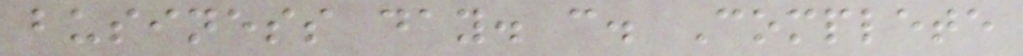business day. c. Complete
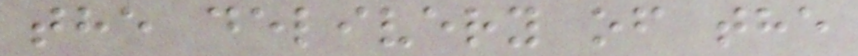the delivery of the
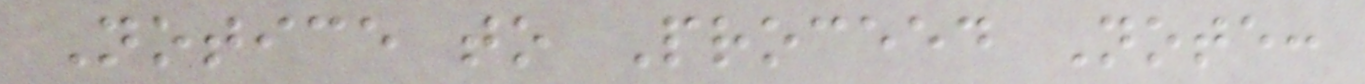Notice to Proceed Note:
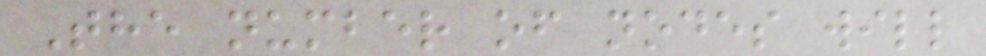The number of nodes will
